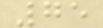75
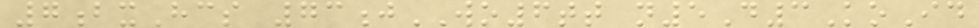7bxHcs 73jWO6tt n5D3KoId
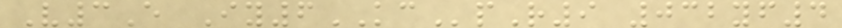V3E Iy6KCpR9 032yf4
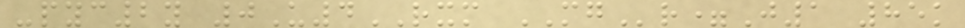-pyc2y 0U4RXM MGr=J1 85k
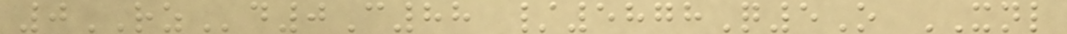0RZd0C88 /5878Q5O XNL
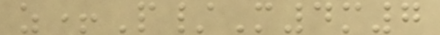z+P/M4m7
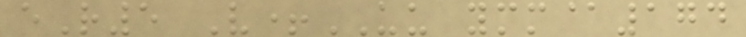eR5 V+UU ymm@174
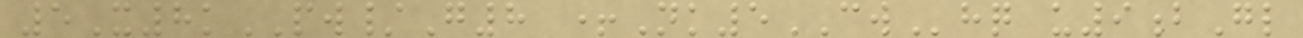5X8kPW/G8 +Nk5CWhq u9bGl
